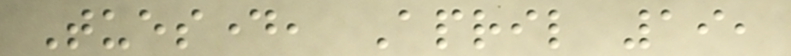Tuesday, April 19,
